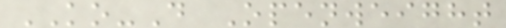KO-D Openweight
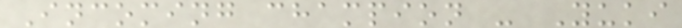Incoming champion - Yuki
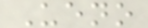Ueno
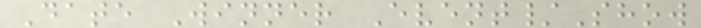Date Winner Event/Show
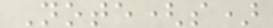Note(s)
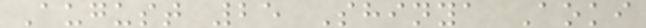August 25 Shinya Aoki
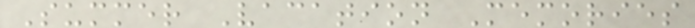Summer Vacation Memories
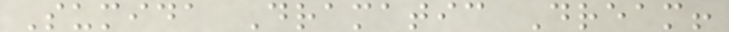Sumida Dramatic Dream!
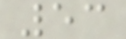53
